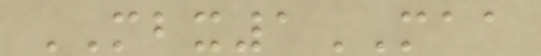MBX1MAA
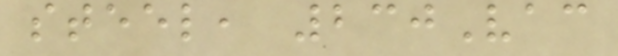steel, 230Vac
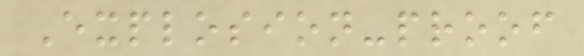Explosion-proof
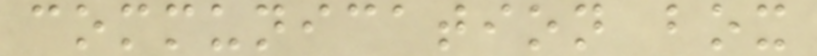communication box
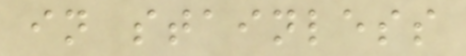in stainless
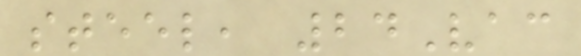steel, 24Vac
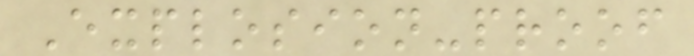Explosion-proof
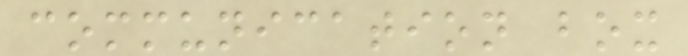communication box
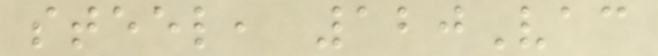steel, 120Vac
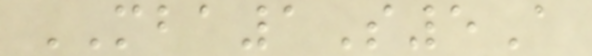MBA1S5A
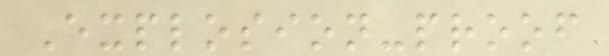Explosion-proof
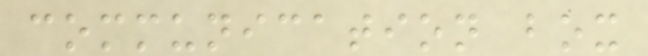communication box
